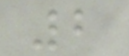2
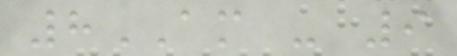8AM - 9
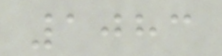1083
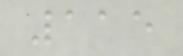115
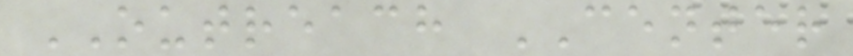OUTREACH CENTER
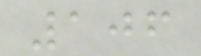106
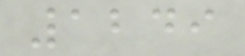1249
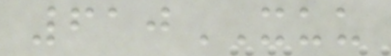610XUU
